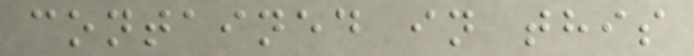contained in this
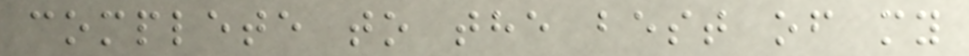complete to the best of my
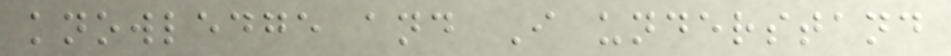knowledge and I understand
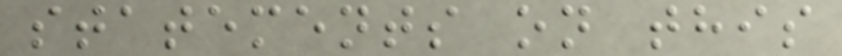statements on this
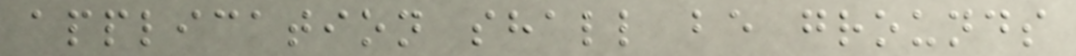application shall be grounds
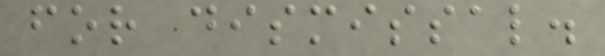for dismissal.
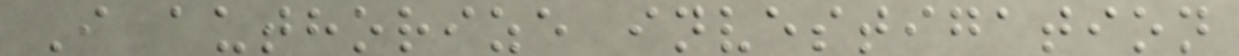I authorize investigation
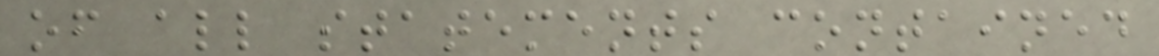of all statements contained
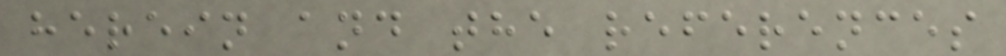herein and the references
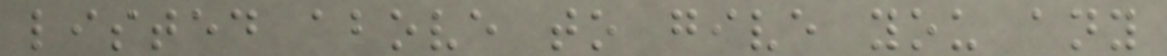listed above to give you any
